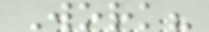Work?
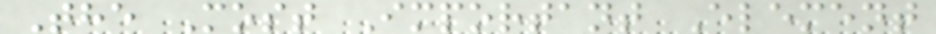The Most Important Element
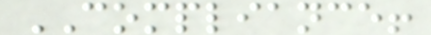COMPLIANCE!
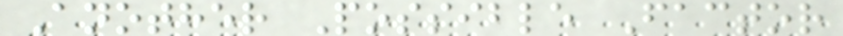Another Possible Factor
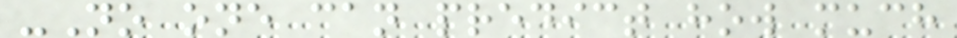-No one can predict how much
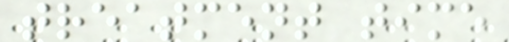treatment time
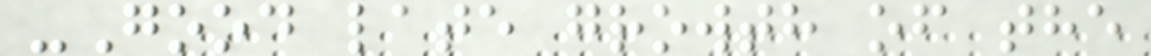-Good late growth of the
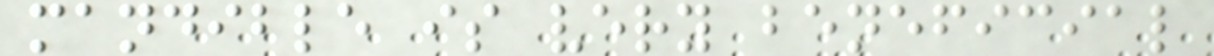mandible is very beneficial
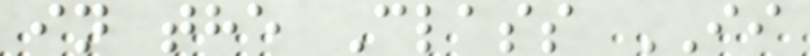in the Class II
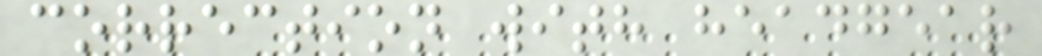correction with headgear
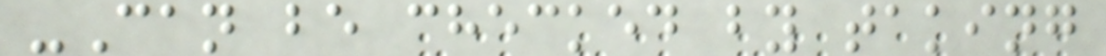-Can be checked by taking
